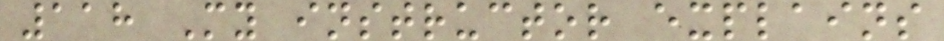118 My instructor explains
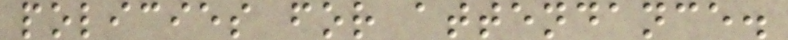policies for attendance.
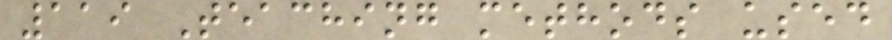119 Teaching methods used
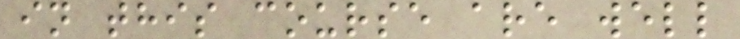in this course are well
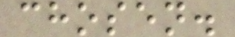chosen.
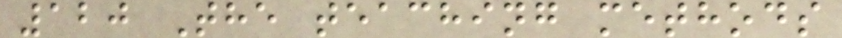120 The teaching methods
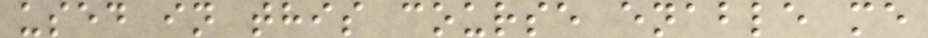used in this course enable me
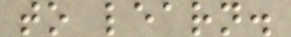to learn.
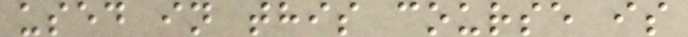used in this course is
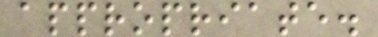appropriate.
